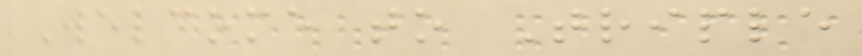Welcome to Triple
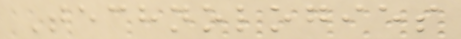Technologies
